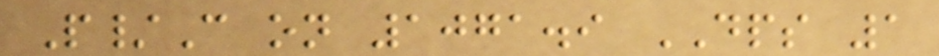P/C on 1071.9 DPS 1
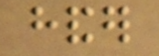hander
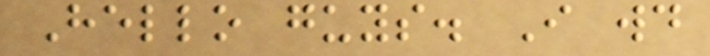Hello guys. I would
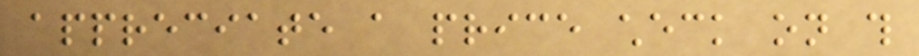appreciate a price check on this
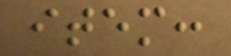item:
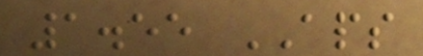1.55 APS
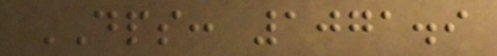DPS: 1071.9
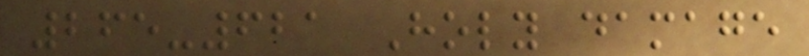265-621 Holy damage
